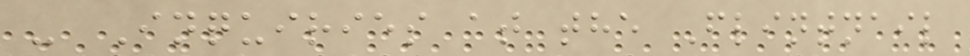- Inquiries at the Flintnail
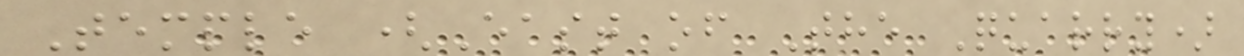Temple (East of The Quarry)
